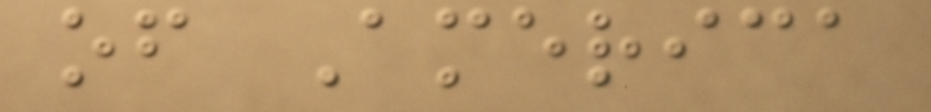of America
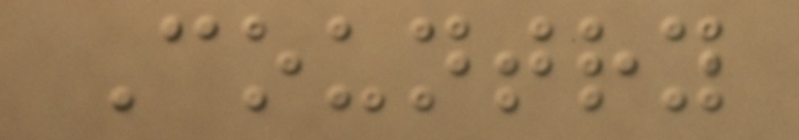Country
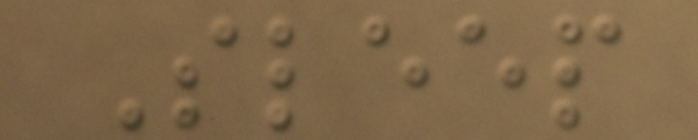Sleep
